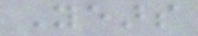Years
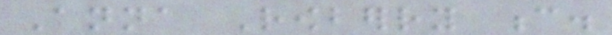Anna Rowberry c.
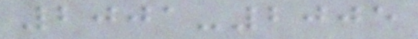2001-2005
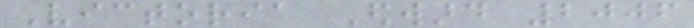Victoria Edward 2006
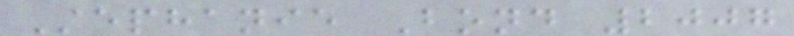Stephanie Bond 2007
